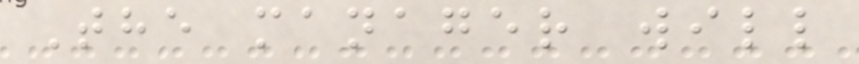The manager will
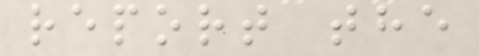report the
